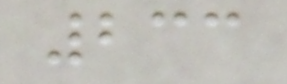233
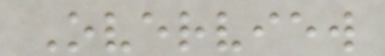Overview
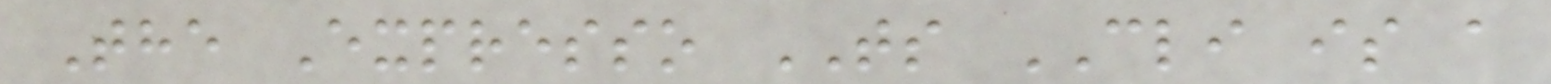The Expresso TS CLI is a
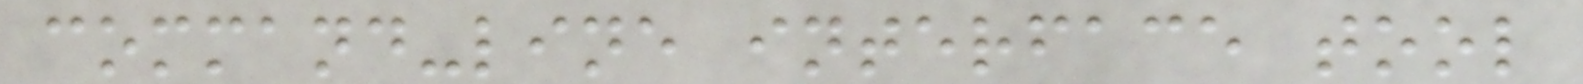command-line interface tool
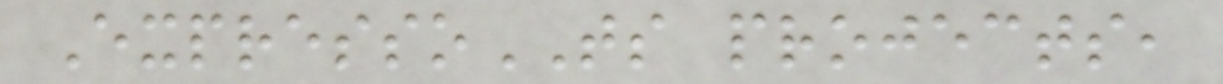ExpressoTS projects,
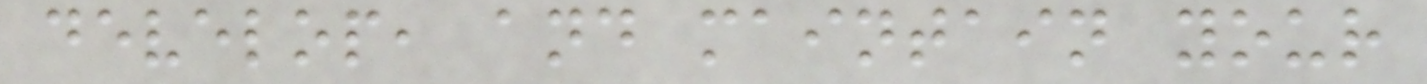develop, and maintain your
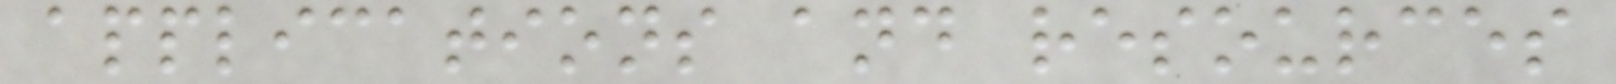applications and resources
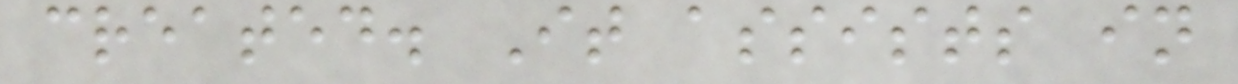created. It assists in
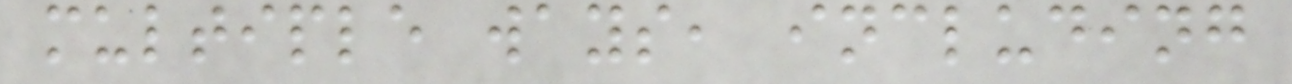multiple ways, including
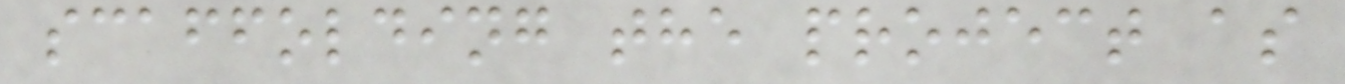scaffolding the project as
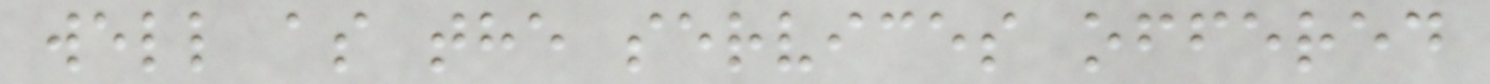well as the services offered
